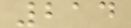214
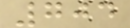704
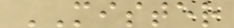MISTER
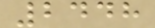2448
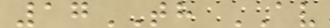17TH AV
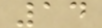14
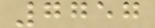7757
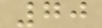70
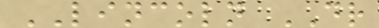LINCOLN DR
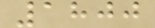1800
